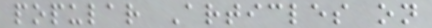popular Articles on
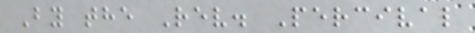By the Rev. Percival
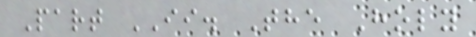Part II. The Holy
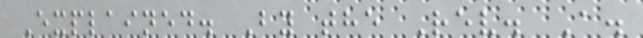Explained. By the Rev. A.
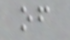of
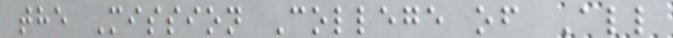the Mission College of All
